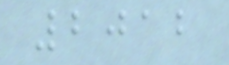2012
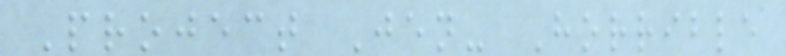Project Jen- Horrible
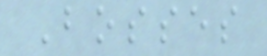Bosses
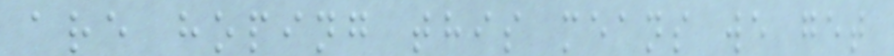are hoping this means we get
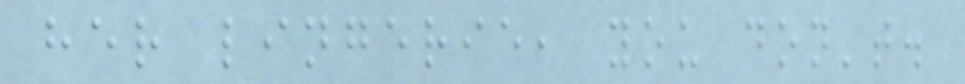her lingerie, you don't.
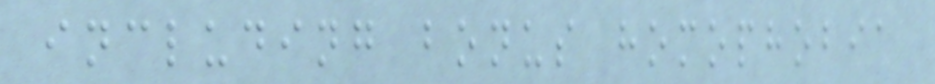including bonus homophobia
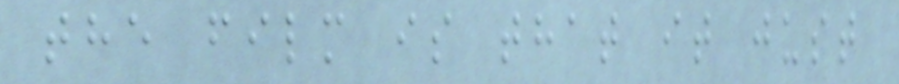the film is that it just
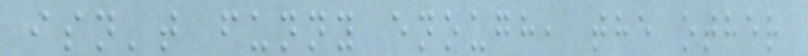isn't funny enough, the other
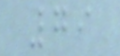79
